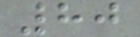80
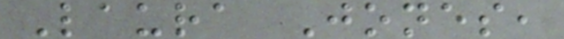Laura Jones,
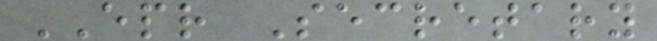EPR Secretary
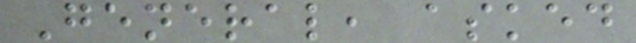General, asked
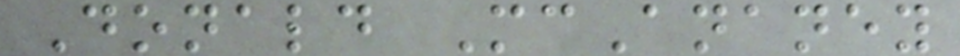Donald McAnaney
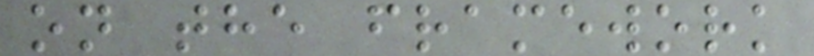on the framework
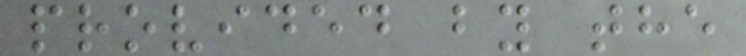provided by the
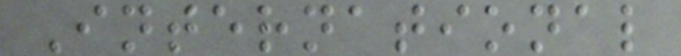International
